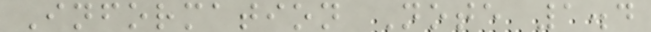Information Note 1.4
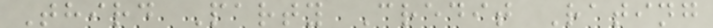Third Party Credit Rating
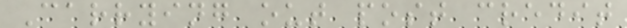Carrying out post credit
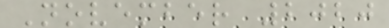November 2020
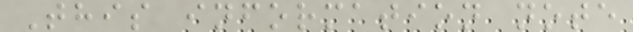This information note
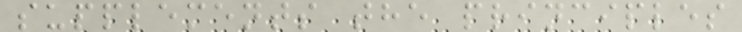supplements the principles
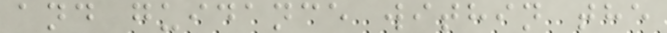and guidance within the
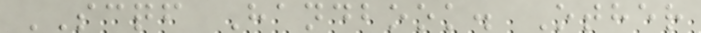SCQF Handbook. Other
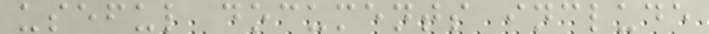useful documents include
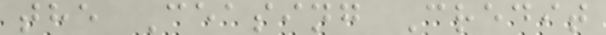the Ceasing Credit
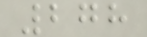278
